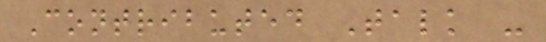Contributed Talk -
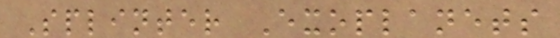Splinter Exoplanets
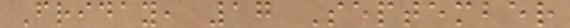Friday, 17 September
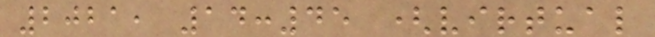2021, 14:45 (virtual
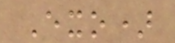Exo)
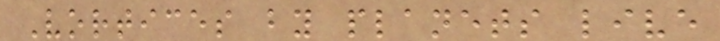Vortices by planets live
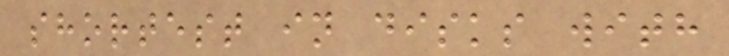shortest in disks with
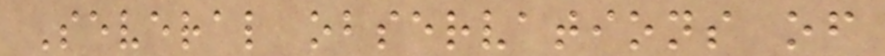Several observations of
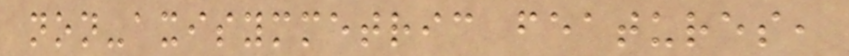non-axisymmetric features,
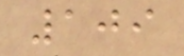109
